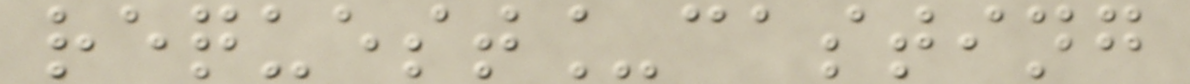request_casting
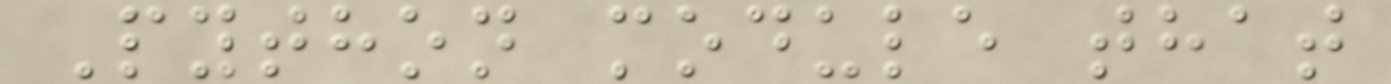Python module that
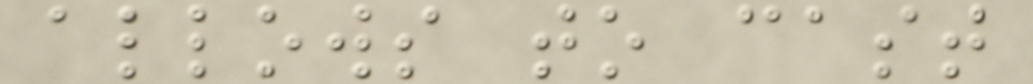allows to cast
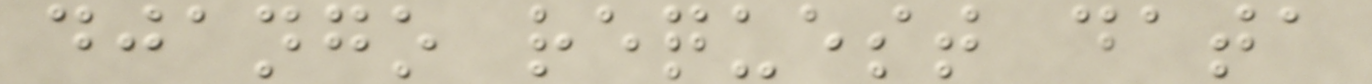django request data
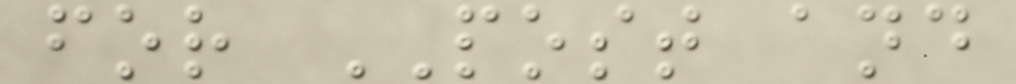for POST and
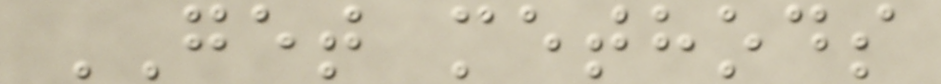GET methods
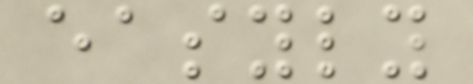easyly
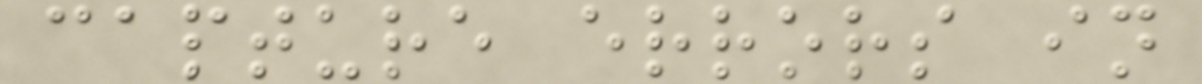capture errors in
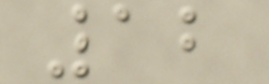12
